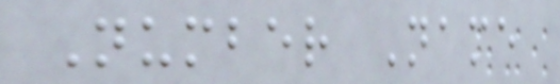Number Name
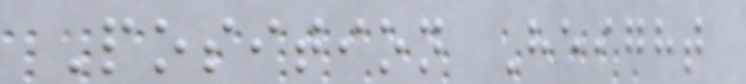Position Height
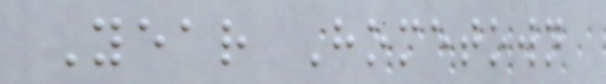Year Hometown
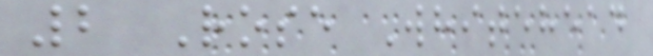2 Rose Whitehead
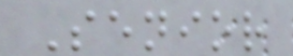Senior
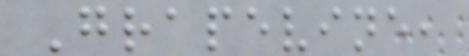Grapevine,
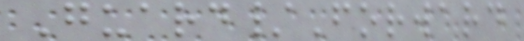Guard/Forward
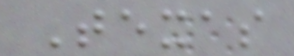Texas
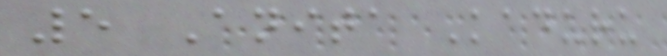5 Anita Kaduru
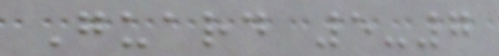Guard 5-7
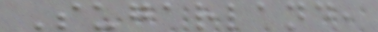Sugarland,
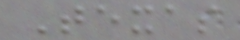Texas
